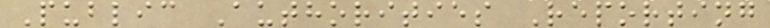Public Authorities Reporting
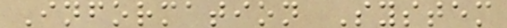Information System
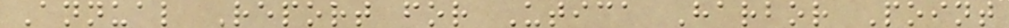Annual Report for Utica Harbor Point
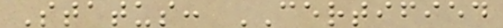Status: CERTIFIED
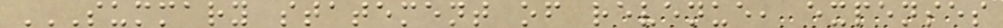SUMMARY STATEMENT OF REVENUE, EXPENSES
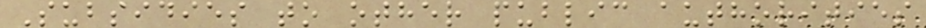Subsidies to other public authorities
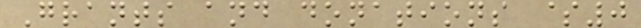Grants and donations $0
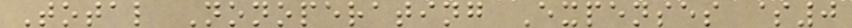Total Nonoperating Expenses $0
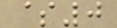$0
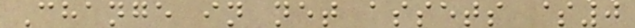Change in net assets $0
